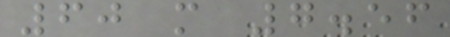60 m 7.56
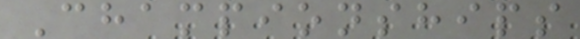Championships
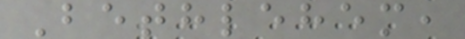Bethlehem,
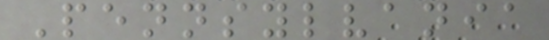Pennsylvania
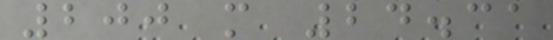200 m 24.31
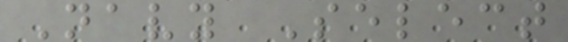Navy Select
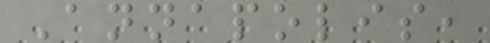Annapolis,
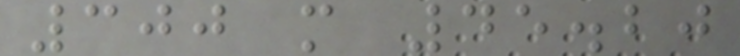300 m 45.20
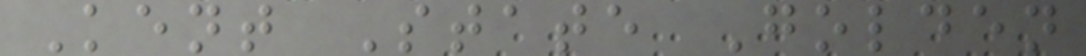Kent State Golden
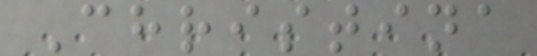Christina
